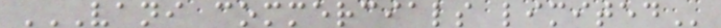VANI COMMERCIALS LIMITED
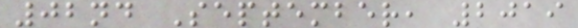02nd September, 2019
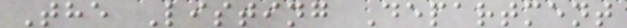The Listing Department
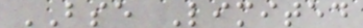BSE Limited
